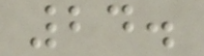24.
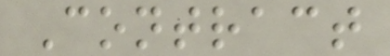Contract
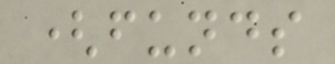(funds
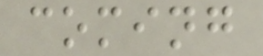coming
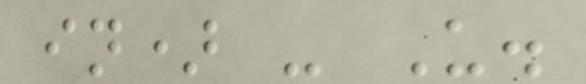in) - U.
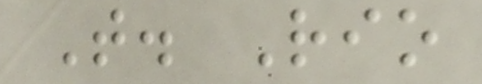T. Rio
